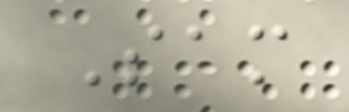Sam
